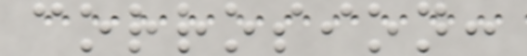corrosion:
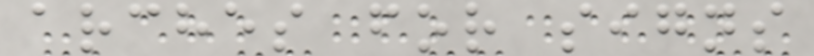arches for signs
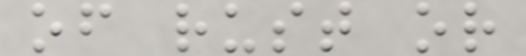of rust or
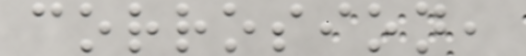corrosion,
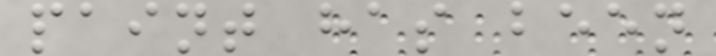paint has been
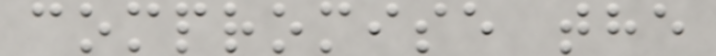compromise the
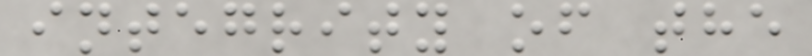integrity of the
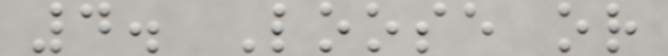4. Loose or
